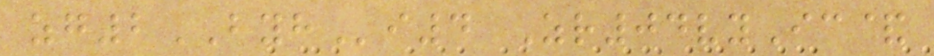zg2BYHi4 Zr04vyIc&
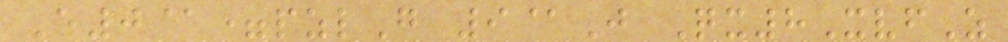E0@=pzlG 9@J Qx8XvfZ
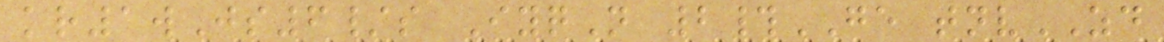kr1wJs6/s IyqN 2#GE tnvZD
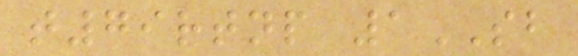t79rtnp 1SB
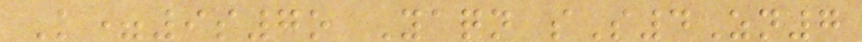K=9s7o Yaqn sS4Zn7
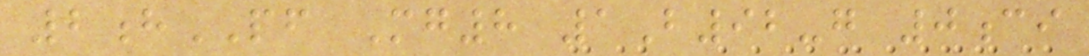2hPF Mg8 1B92-g 0ci
